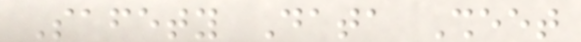Safety Data Sheet
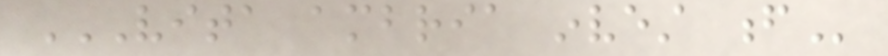VITA AMBRIA INVEST F
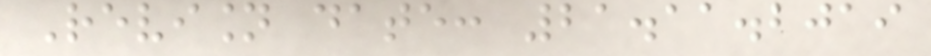Revision date: 21.11.2019
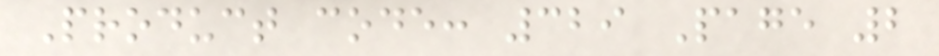Product code: 329 Page 2
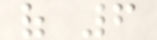of 6
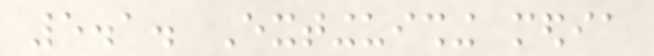5.1. Extinguishing media
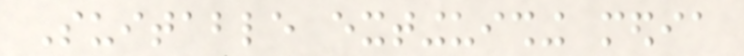Suitable extinguishing media
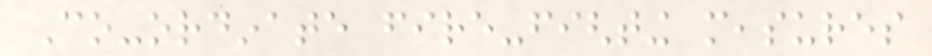Co-ordinate fire-fighting measures
